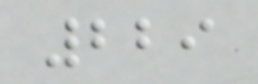229
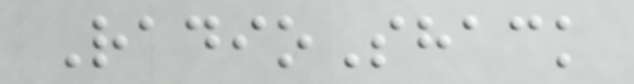RadioShack
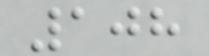108
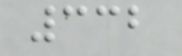332
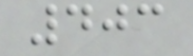403
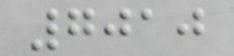7010
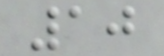10
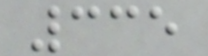335
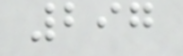297
